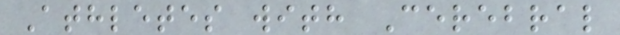Athletes with Cerebral
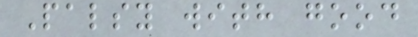Palsy with good
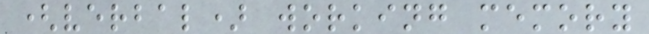(verbal) working memory
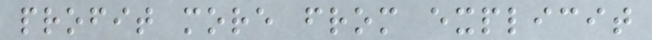profit more from explicit
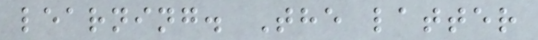learning. The latter
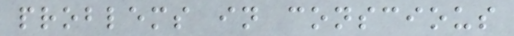problems in conscious
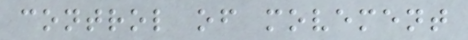control of movement
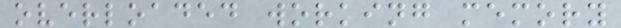overloaded working memory
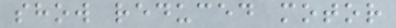show reduced motor
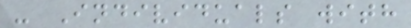- Individuals with
